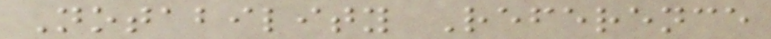Notability Reference
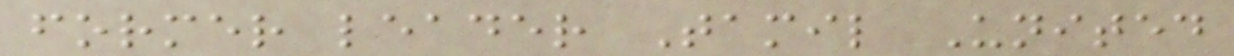former leader Tamil United
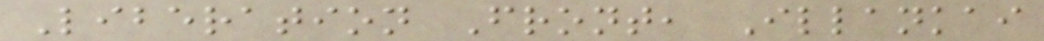Liberation Front, Illankai
